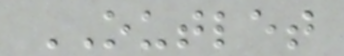OUTLET
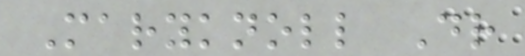Maryknoll Dr
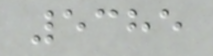5385
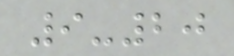9-20
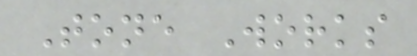Tone Works
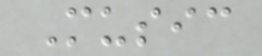Music
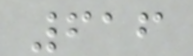616
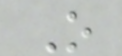O
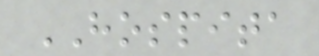HOSPITA
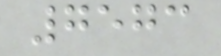7573
